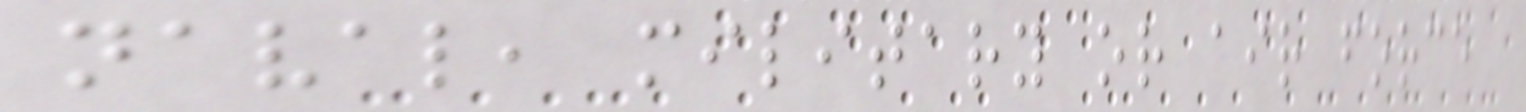naval, military or air force
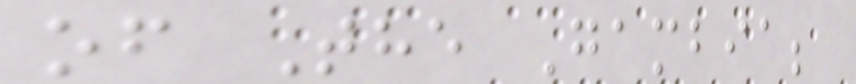of The Gambia;
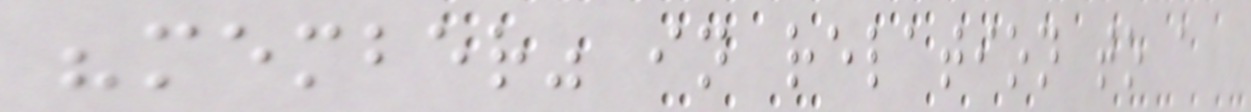"member" in relation to a
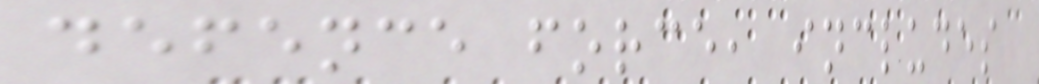defence force, includes
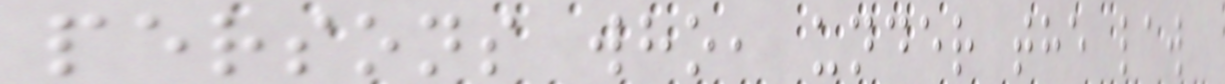persons who, under the law
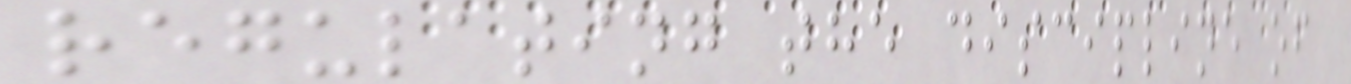regulating the discipline of
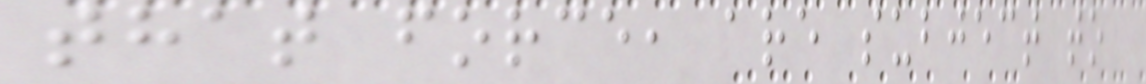that force, are subject to
